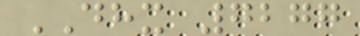DHX 7277
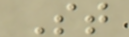St
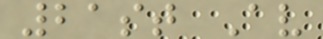21st Av
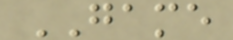GAME
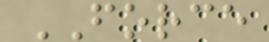FORCE
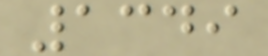1349
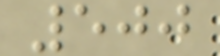500
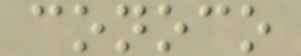conoco
